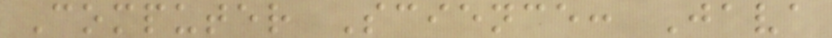Computer Science: Java
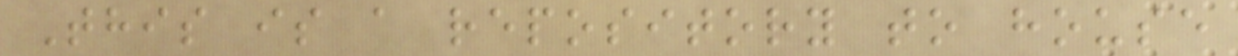This is a repository to house
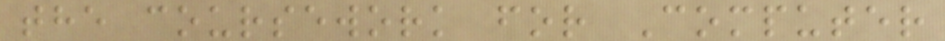the coursework for Computer
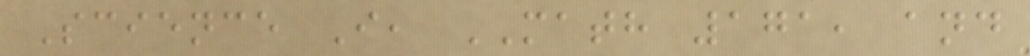Science I, MATH 171, and
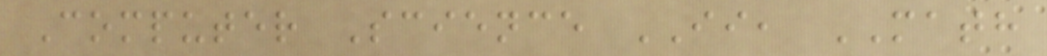Computer Science II, MATH
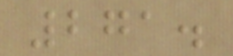271.
